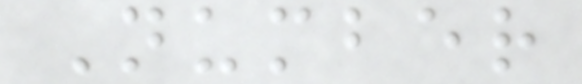Number
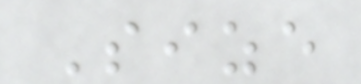Size
